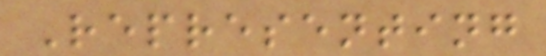Representing
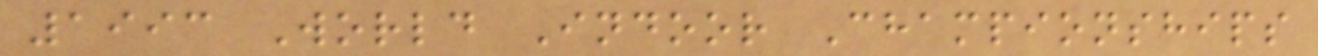1993 World Indoor Championships
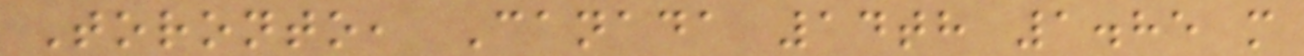Toronto, Canada 14th 1.85 m
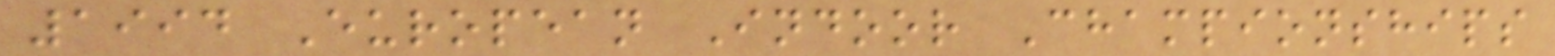1994 European Indoor Championships
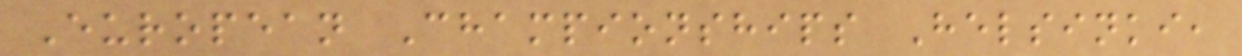European Championships Helsinki,
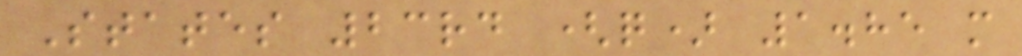States 23rd (q) 1.85 m
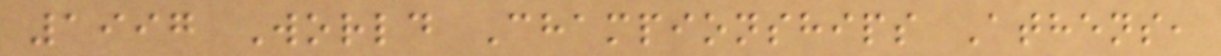1997 World Championships Athens,
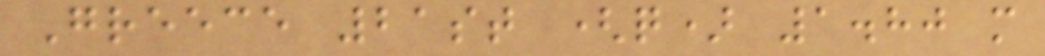Greece 21st (q) 1.80 m
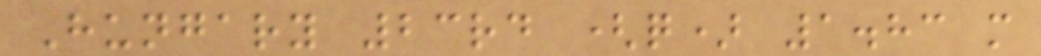Hungary 23rd (q) 1.83 m
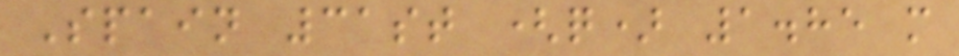Spain 31st (q) 1.85 m
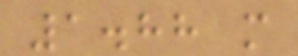1.88 m
